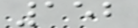152
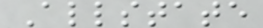Allstate
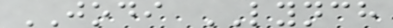JODI LYNCH
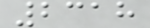2318
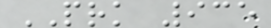PRK 935
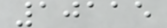10115
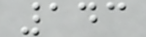143
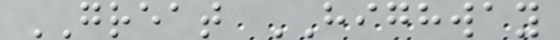GREAT HIGHWAY
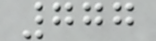777
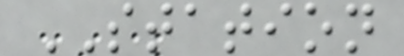STATION
